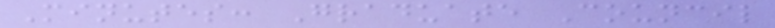Minutes: Graduate Council
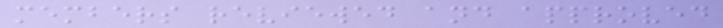members reviewed and approved
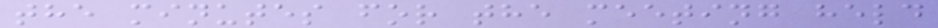the minutes for the meeting held
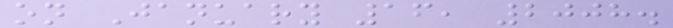on January 16, 2008.
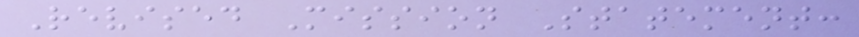Revised Mission Statement:
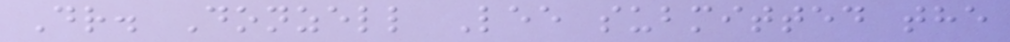Dr. Donzell Lee submitted the
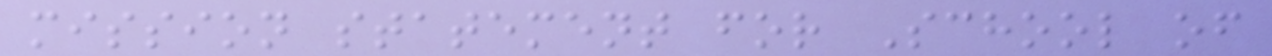mission statement for School of
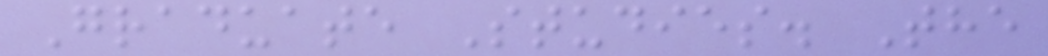Graduate Studies. The
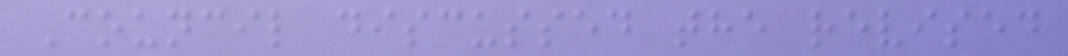Council discussed the revised
